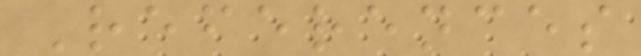References
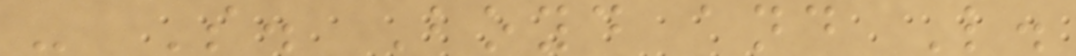- S. Boyd and L.
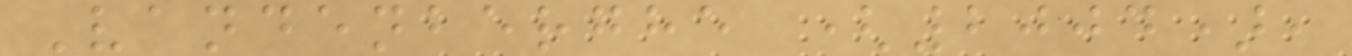Vandenberghe (2004),
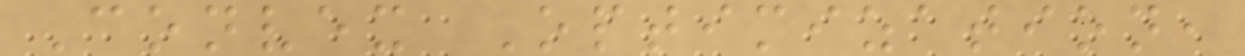Convex Optimization,
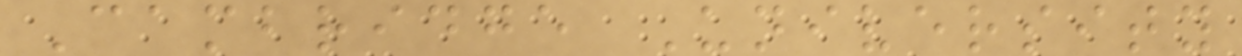Cambridge University
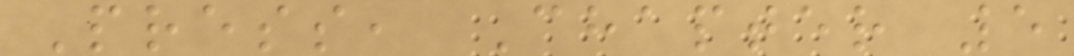Press, Chapter 5
